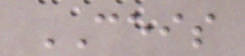CEIS
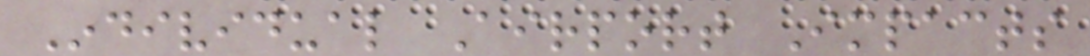Individual Airport Impacts
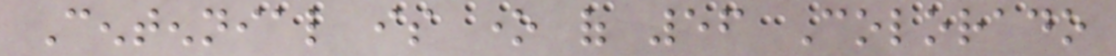Centennial is one of 56 Colorado
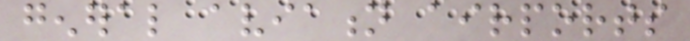general aviation airports
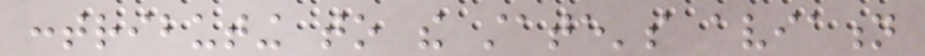contributing to the state's aviation
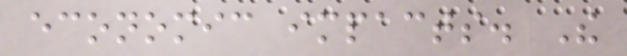economic impacts. The
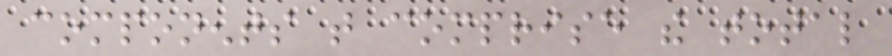components that comprise the total
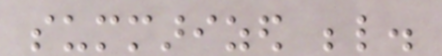summarized below.
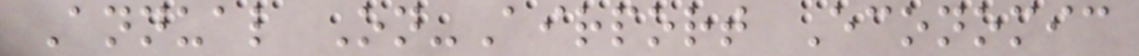Annual On-Airport Economic
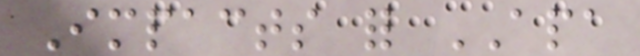Impacts for APA
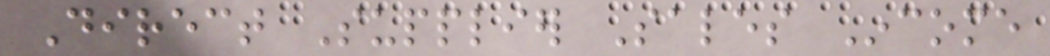Direct Supplier Sales Income
